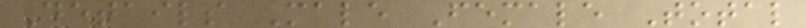Details Male Female Total
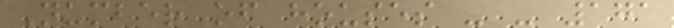Number of houses - - 171
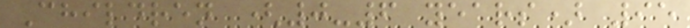Children (0-6 years) 95
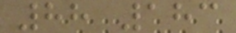88 183
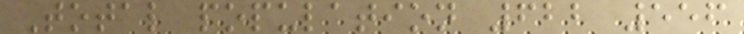Total population 622 556
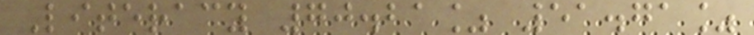Literacy 70.21% 51.71%
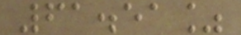61.51%
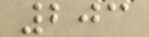203
